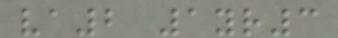va2 1yr3
